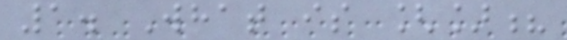1. What is []?
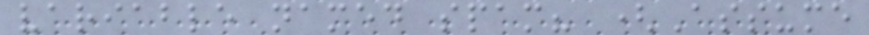variable named spam? (Assume
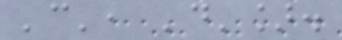'c', 'd'].
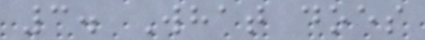3. What does
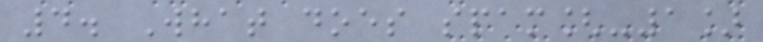4. What does spam[-1]
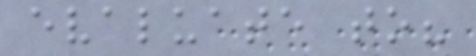evaluate to?
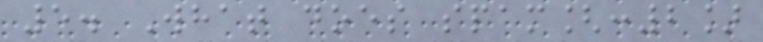5. What does spam[:2]
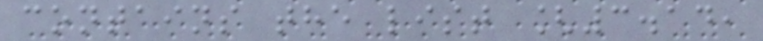contains the list [3.14,
